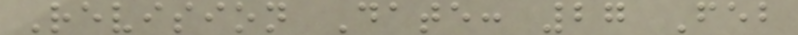Revision Date: 27 Feb
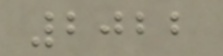2022
